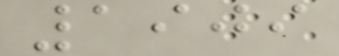1909
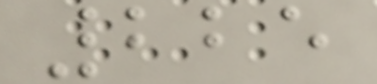225
